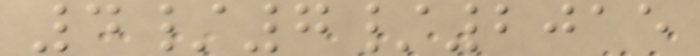4/7/2015
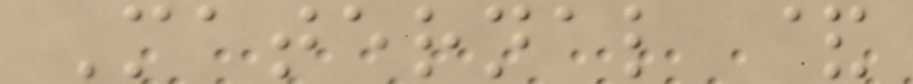Maternal &
